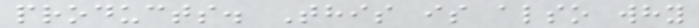products. This is also why
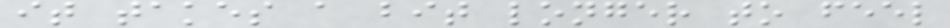it takes a bit longer to feel
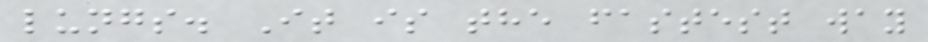lungs. It is the fastest way
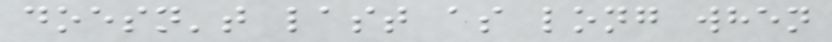doesn't last as long when
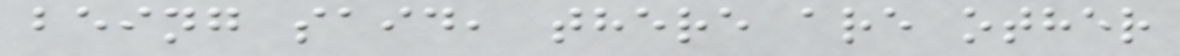being said, there are other
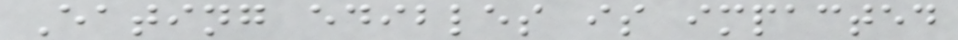Eating edibles is impacted
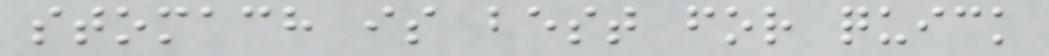stomach is best for quick
